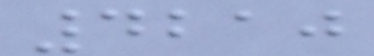4210
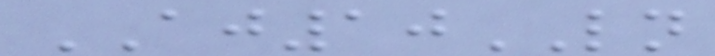AJ10LN
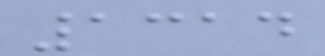1314
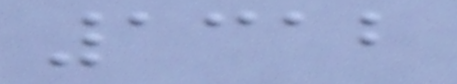1312
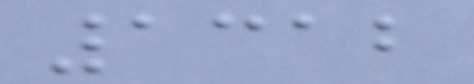1312
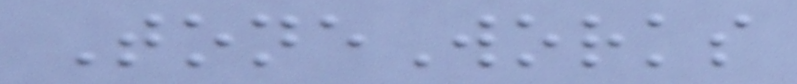ToneWorks
